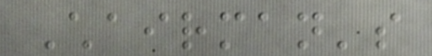Chairman's
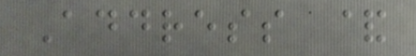Address &
